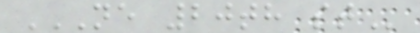NE 20TH ST
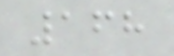168
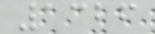1326
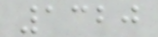1320
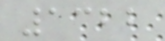1322
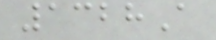1328A
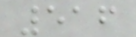516
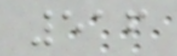516
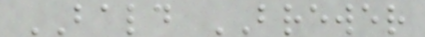BALD BREWER
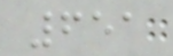651
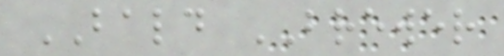BALD BREWER
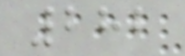282
